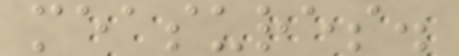measures.
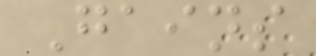Gains
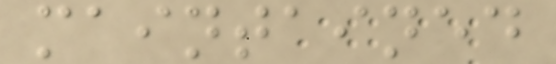maintained
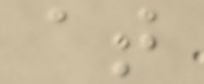at
